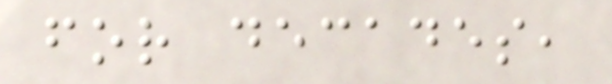for decades,
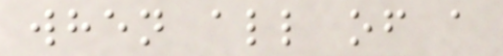when all of a
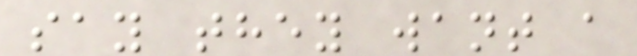say they want a
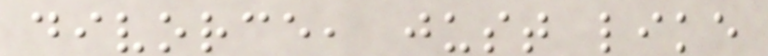divorce, just like
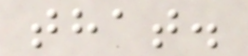that.
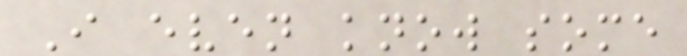I even know some
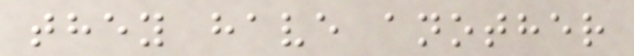they have another
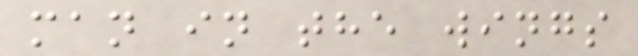man in the wings
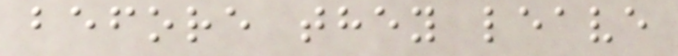before they leave
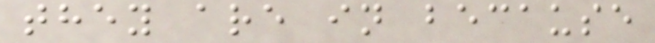they are in because
